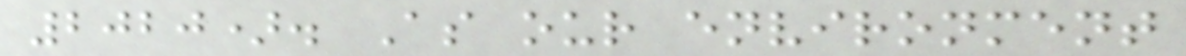2020). As our environment
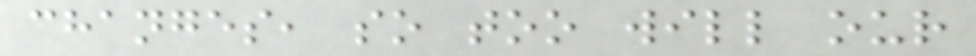changes, so too will our
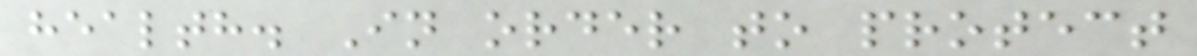health. In order to protect
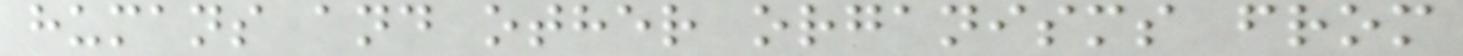humans and other organisms from
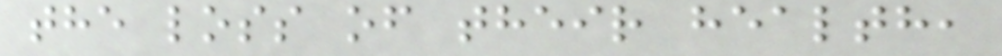the loss of their health,
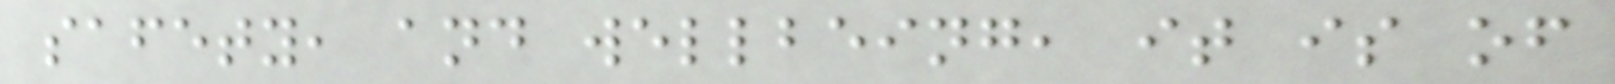safety, and wellbeing, it is of
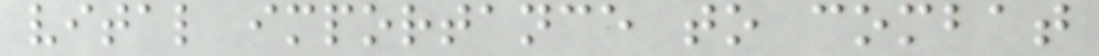vital importance to combat
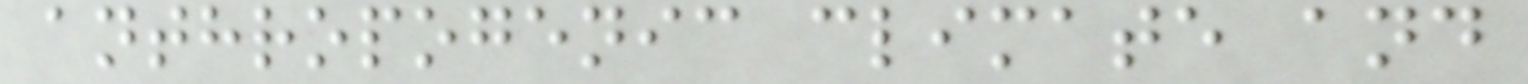anthropogenic climate and
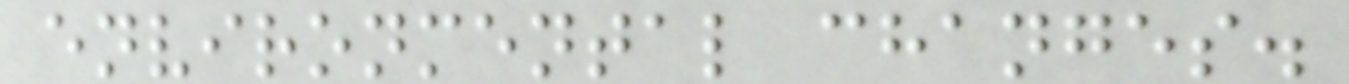environmental changes.
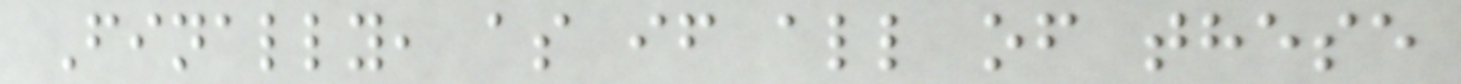Finally, as if all of these
